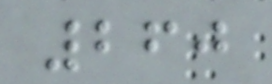260
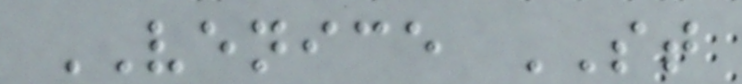VENICE ST
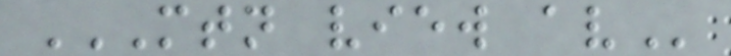MTN VIEW AV
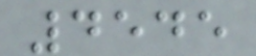4545
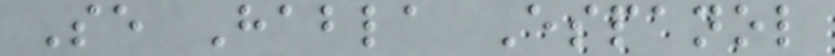Se Habla Espanol
